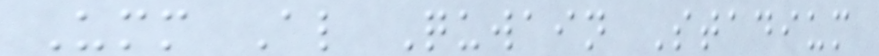Umm Al Quwain Stadium
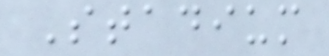Stadium
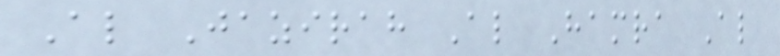Al Jazirah Al Hamra Al
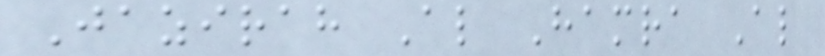Jazirah Al Hamra Al
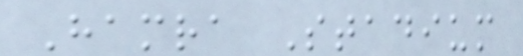Hamra Stadium
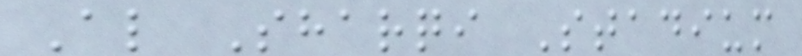Al Sharqi Stadium
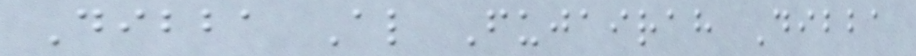Dibba Al Fujairah Dibba
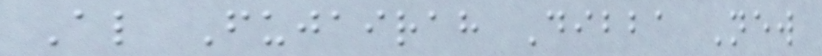Al Fujairah Dibba New
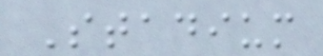Stadium
